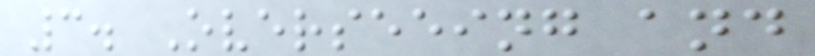3. Overseeing and
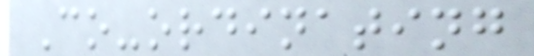Co-ordinating
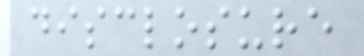disclosure
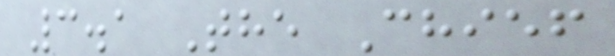3.1 The Chief
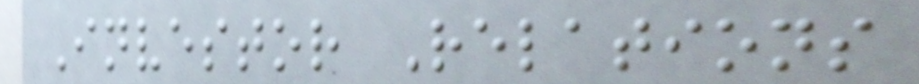Investor Relations
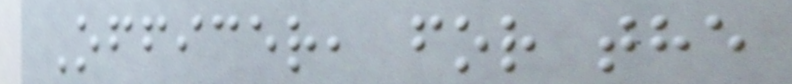Officer, for the
